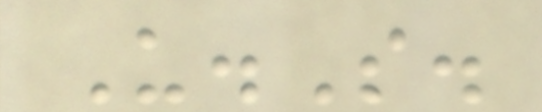U.S.
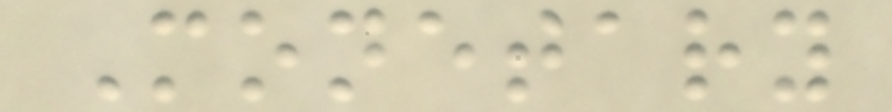Monetary
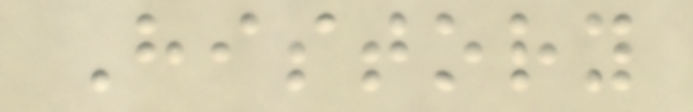History
